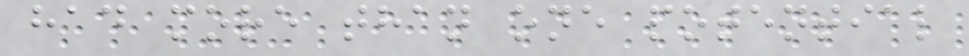had more than one potential
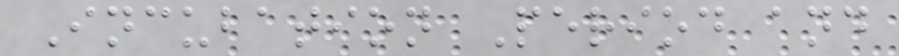Incubation Period and
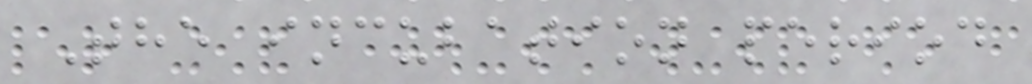The incubation period
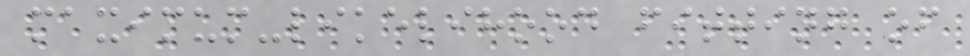maximum-likelihood fitting of
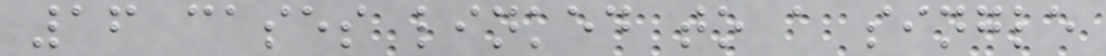16 cases linked to a single
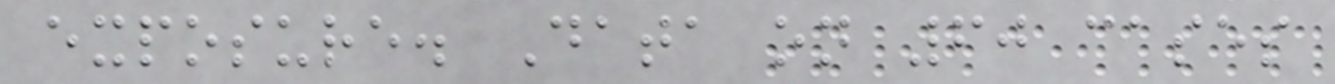exposure. Data on 60 cases
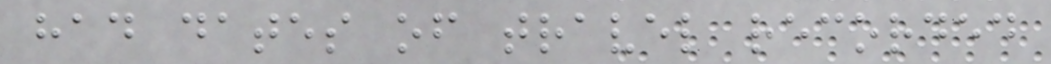had dates of travel recorded
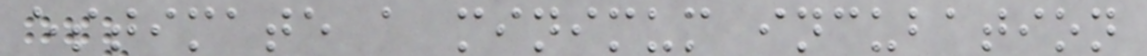estimate a minimum incubation
